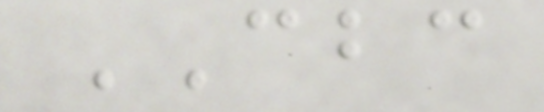CBC
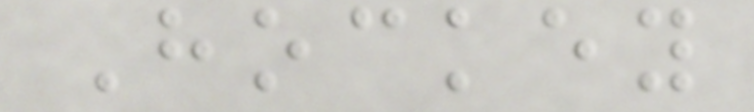Hockey
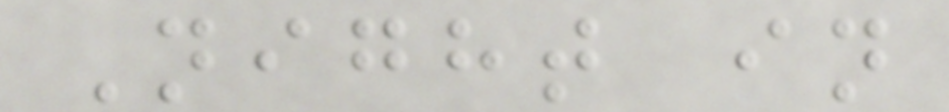Night in
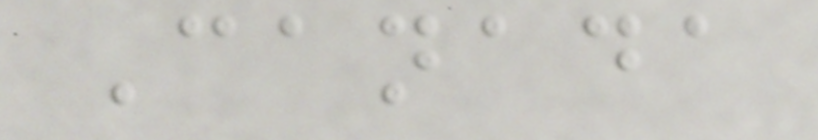Canada
